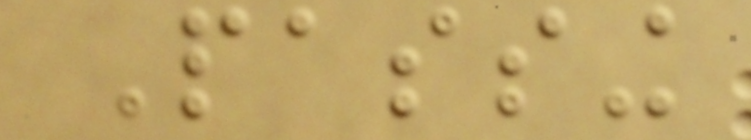Passing
